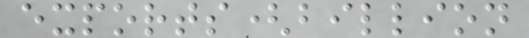exports(billion
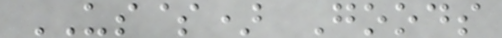US$) Goods
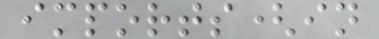imports(in
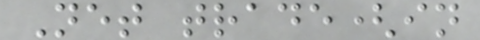Net trade(in
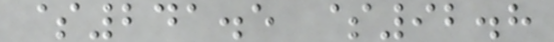$241.5 $92.8
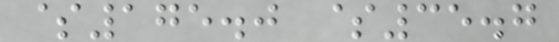$175.0 $35.7
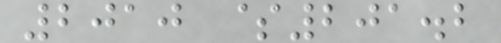2010 $201.2
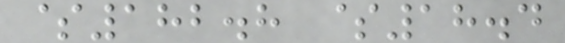$182.8 $18.4
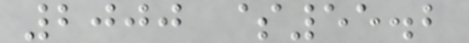2000 $55.2
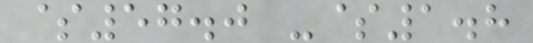$57.0 -$1.8
